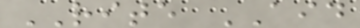RITE AID
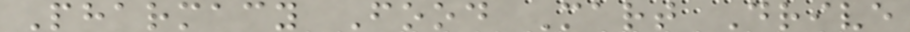Pharmacy Food Mart Drive
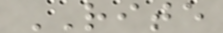RITE
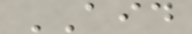AID
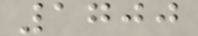1700
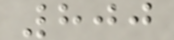800
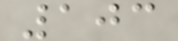103
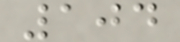104
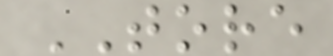TORE
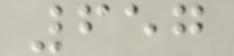657
